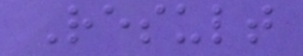Result
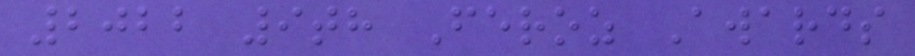2022 9th Feroz Awards
